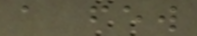a few
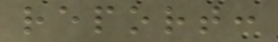report:
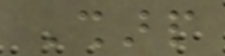Sharp
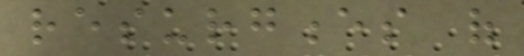resurgences of
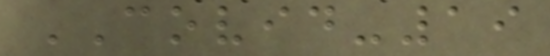COVID-19
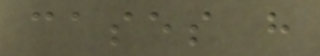cases have
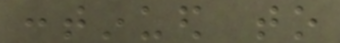continued to
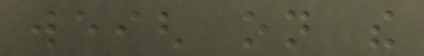weigh on the
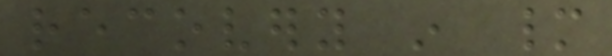recovery in many
